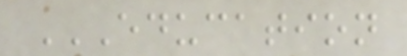EDUCATION
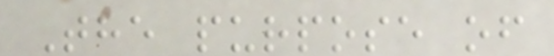The purpose of
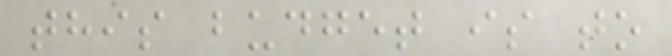this budget is to
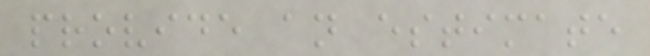provide an estimate
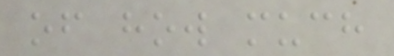of how much
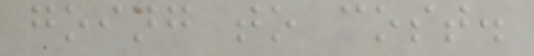going to cost.
